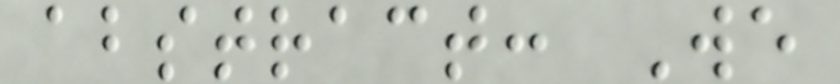abstract: We
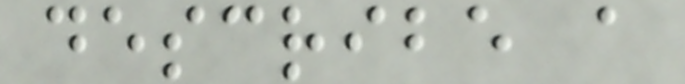describe a
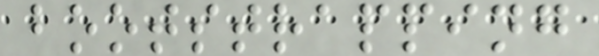bootstrapping
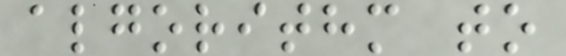algorithm to
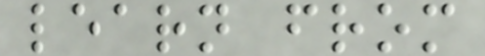learn from
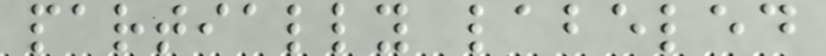partially labeled
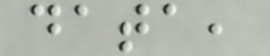data,
